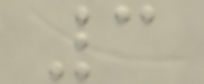3
